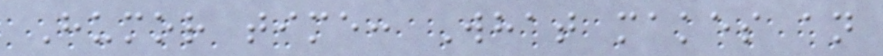Humor time: What makes an
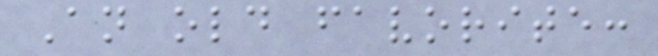An old favorite:
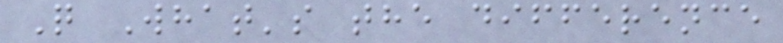Q What's the difference
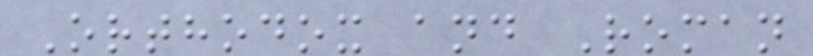Orthodox and Roman
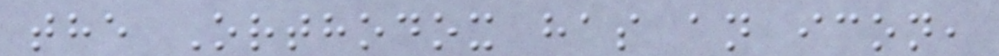the Orthodox has an icon,
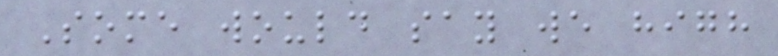Some would say we high
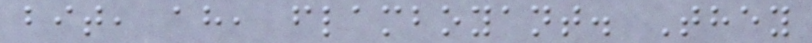bit, ah, flamboyant. They
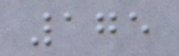175
